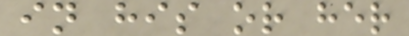in his or her
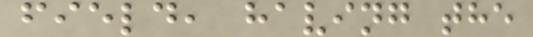field, having the
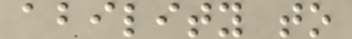ability to
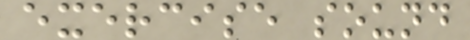exercise sound
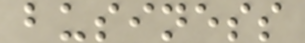business
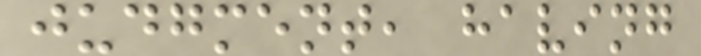judgment, having
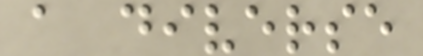a diverse
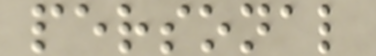personal
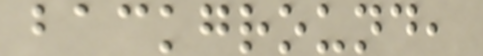background,
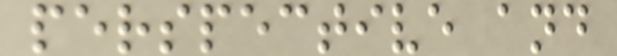perspective and
